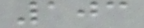103
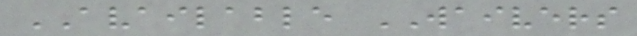AVAILABLE WAIVERS
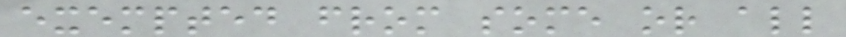exempted from some or all
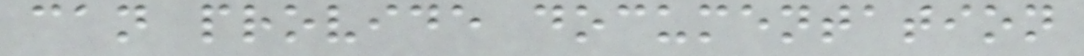can provide documentation
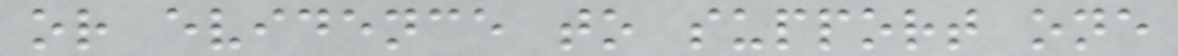or evidence to support one
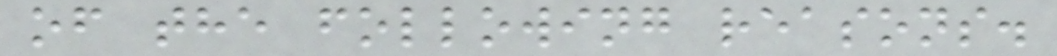of the following reasons.
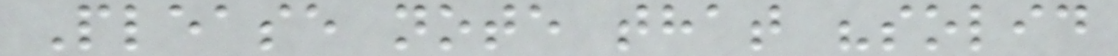Please note that "solid
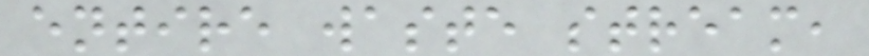entire waste stream,
